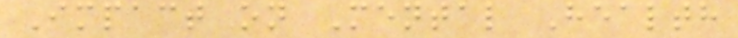Impact on Mental Health
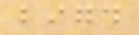bigd
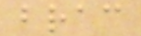brac
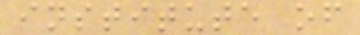institute of
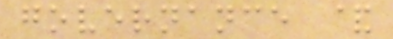governance &
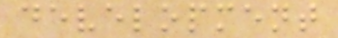development
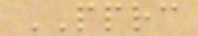PPRC
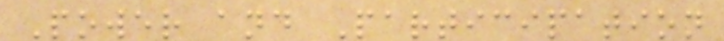Power and Participation
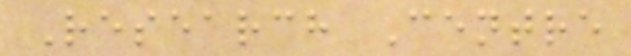Research Centre
